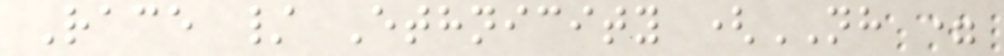Race / Ethnicity (NH =
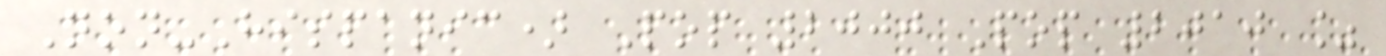Non-Hispanic) Pop 2000 Pop 2010 %
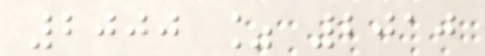2000 % 2010
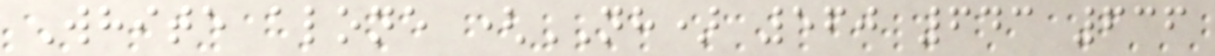White alone (NH) 560 643 636
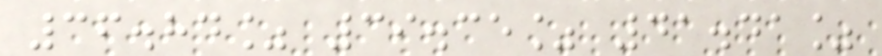36.84% 39.35% 41.41%
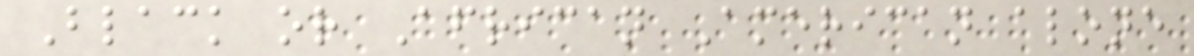Black or African American alone
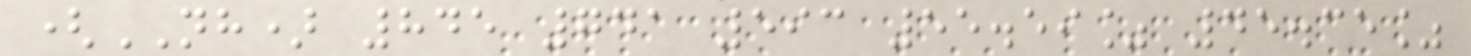(NH) 845 741 593 55.59% 45.35%
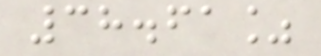38.61%
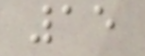15
